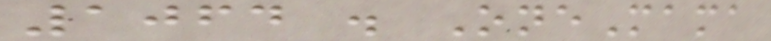1064 . OneMama
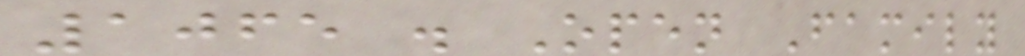1065 . Open Family
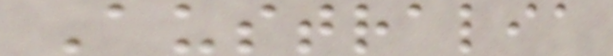Australia
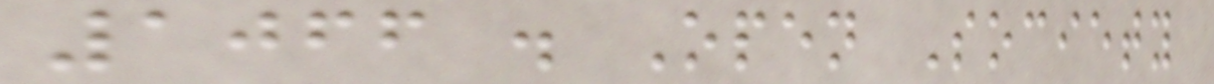1066 . Open Society
